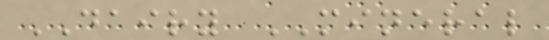DAIRY MINERAL
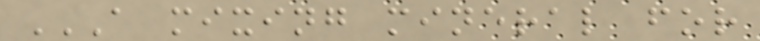A MIXING MINERAL FOR
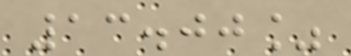13.00%
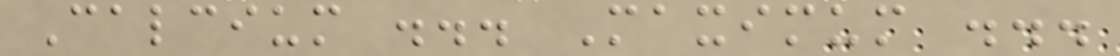Calcium ... Maximum ...
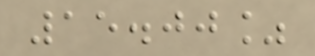15.00%
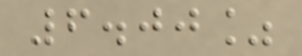6.00%
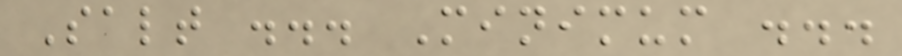Salt ... Minimum ...
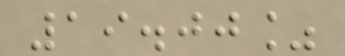19.00%
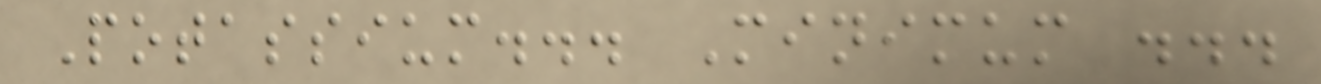Potassium... Minimum ...
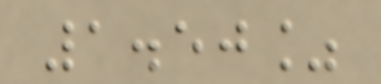1.50%
